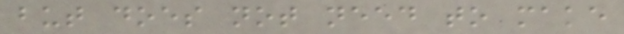but does not need to make
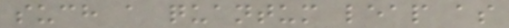such a quantum leap as
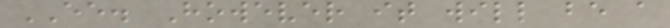EE. However it will be a
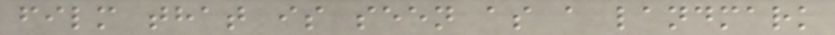film that is seen as a landmark
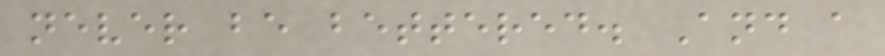never be bettered. And a
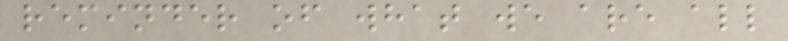reminder of what we are all
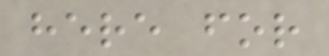here for
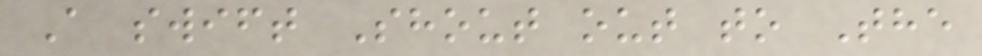A swift Shout out to The
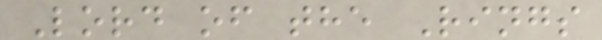Lord of the Rings
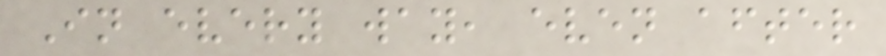In every way, even after
